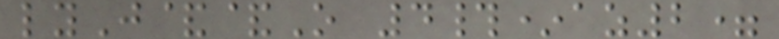lyJ&&O 4#*az2=
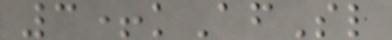3+kAfSl
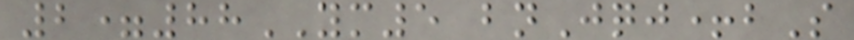2=88YM5 bnJqj+bS
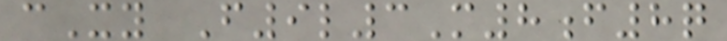cXy F9l3M8f8q
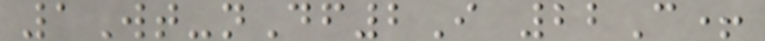1Wt-nDf2I 22C+
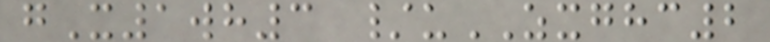gX1wh3 /uZXGHC2
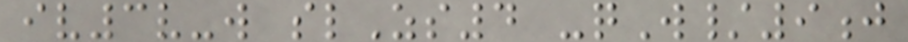iv3v-w slZs4 -qW/9j
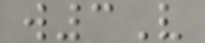w3V
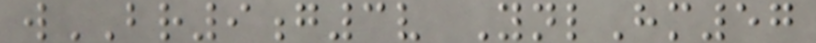wBR9g3v YnlHm57
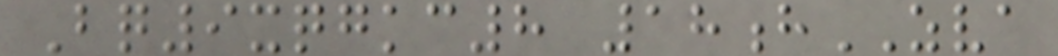Bq9xqgkc8 18hZVA
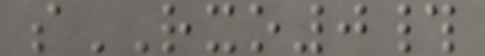sRXO0#
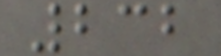232
